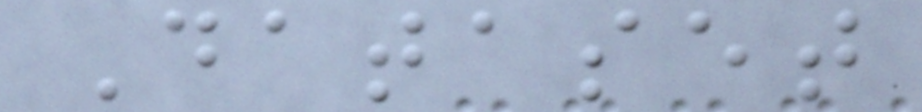Dataset
